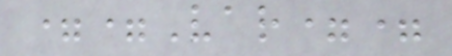==Var==
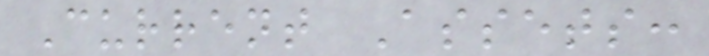Current Assets:
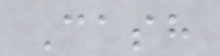Cash
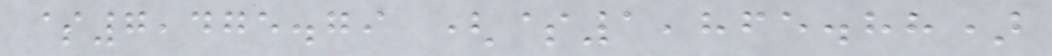$7,475.79 ($1,865.88)
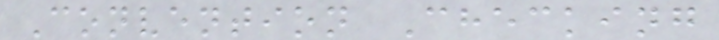Convention Checking
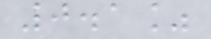0.1%
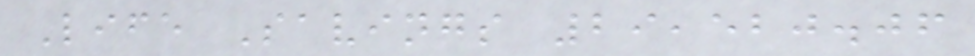Life Savings 29,520.06
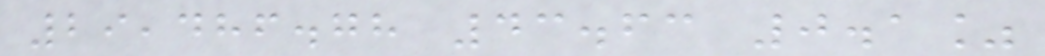29,486.78 43.63 0.1%
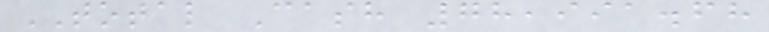TOTAL Cash 78,991.68
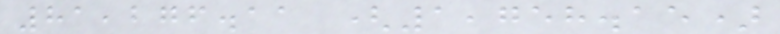81,276.11 (1,758.15)
